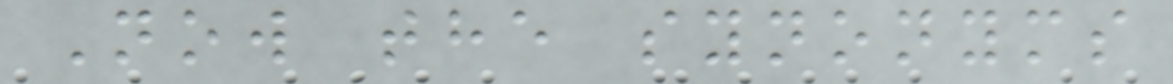Now the synonyms
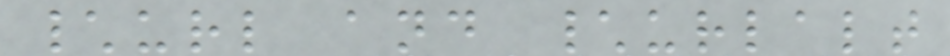\url and \urlalt
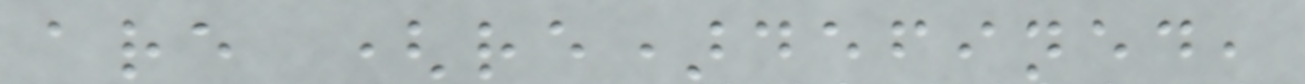are (re)defined,
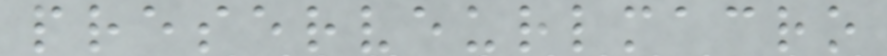preserveurlmacro
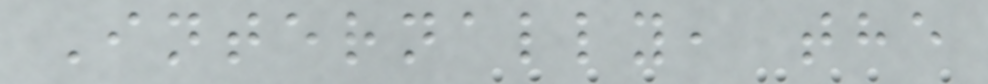Internally, the
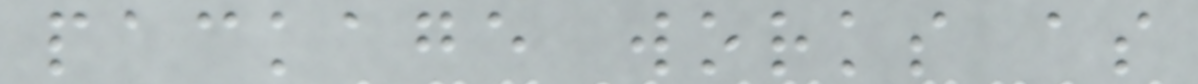package works as
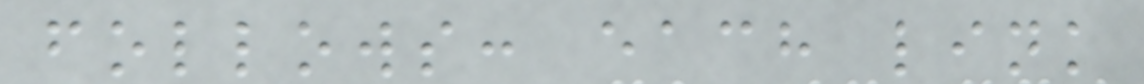follows: each link
